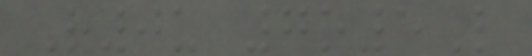R0u 7o5L
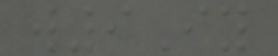w9Iy
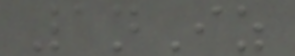1nIz
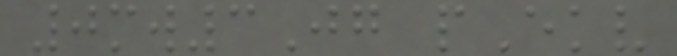0mw3Jg pEkv
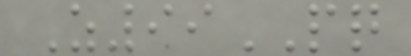Z99PQ
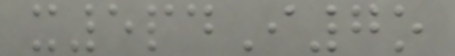x5pdI7o
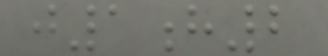j1h2
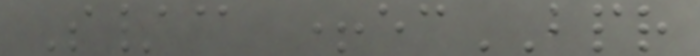S/@ +ecBPR
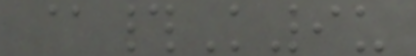@#K9u
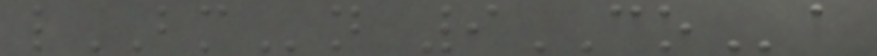lBMn 9COa
